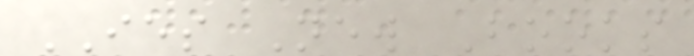IES New Books
